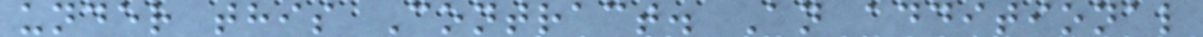under this Contract. An additional
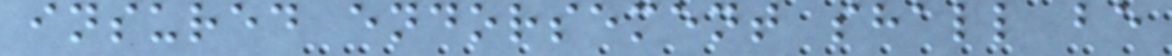insured endorsement shall be
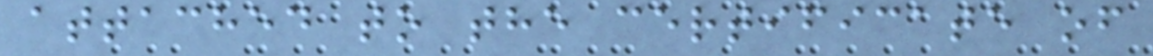attached to the certificate of
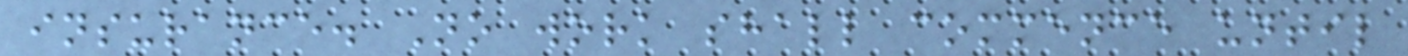insurance. No work shall commence until
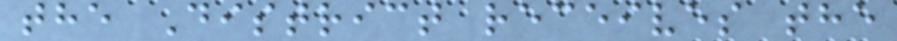the District receives the
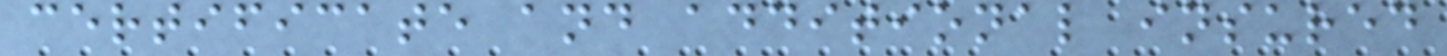certificate and additional insured
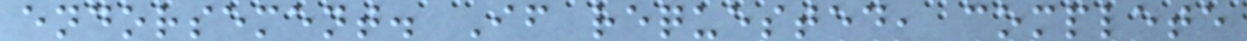endorsement. If requested, complete
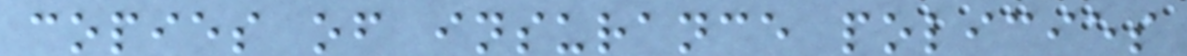copies of insurance policies
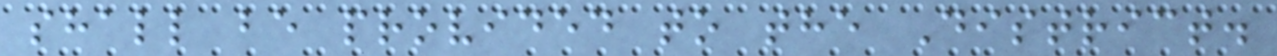shall be provided to the District.
